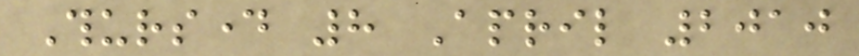Thursday 8 April 2010
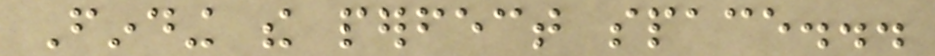Finding the perfect space...
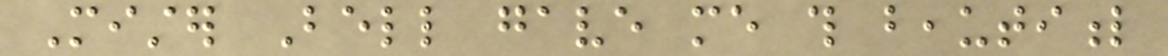Mister Bell gave me this beautiful
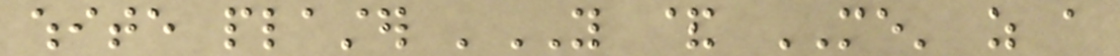white plaster 'YOU & ME' as a
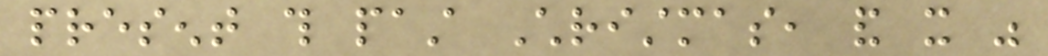present this past Christmas, and it was
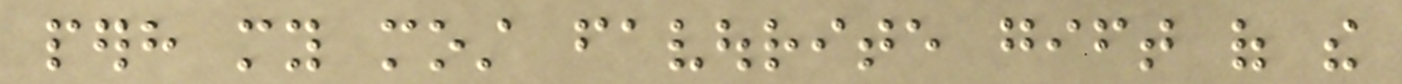perhaps my most favourite gift of the
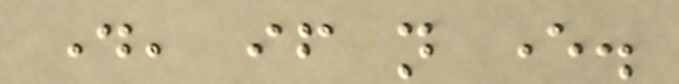day, if not ever.
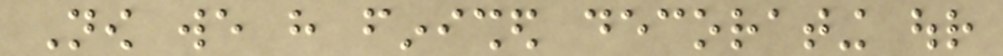Now we have finished decorating our
